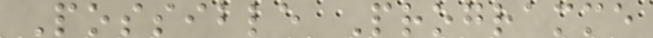Possible Programme
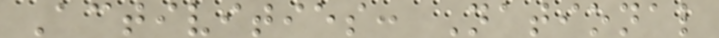Activities: National
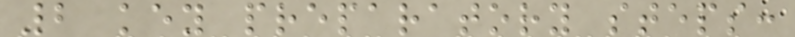2 key preparatory steps:
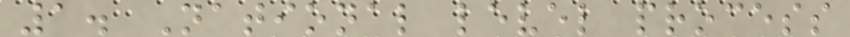1. National level process
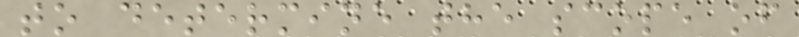to determine the scope of
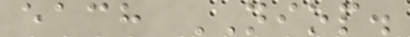each NIOP.
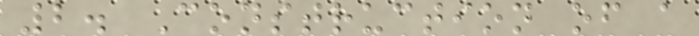2. Construction of a
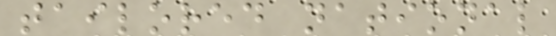tailored national
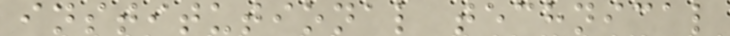institutional technical
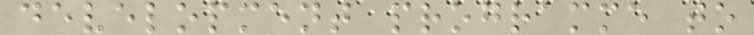development programme to
